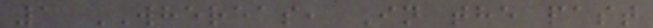1 WHEREAS, In the past
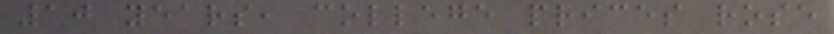10 years, college prices rose
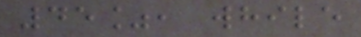45%, while
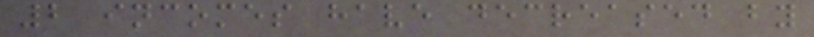2 incomes have decreased by
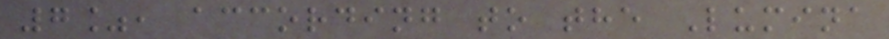7%, according to the Lumina
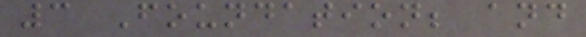3 Foundation; and
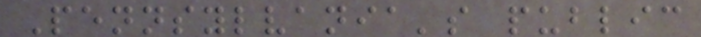Pennsylvania's public
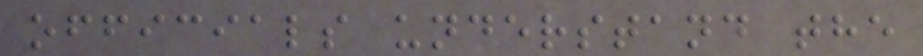officials understand the
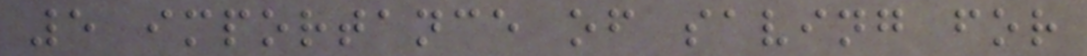5 importance of saving for
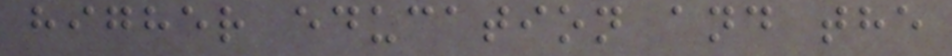higher education and the
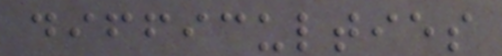difficulties
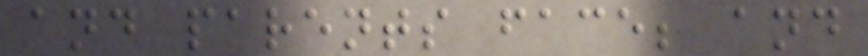and parents face; and
